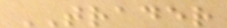TRADER
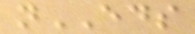nEDS
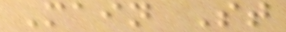Main St
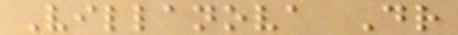Villanova Dr
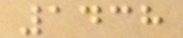1438
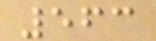563
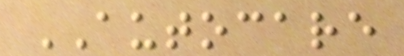AUTOCARE
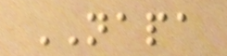NAPA
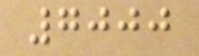7000
